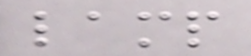lamp
